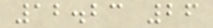12.23 26
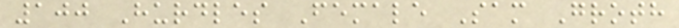100 Hurdles Female Sam Groth
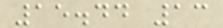15.44 13
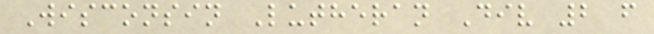Wisconsin Lutheran Div 2 f
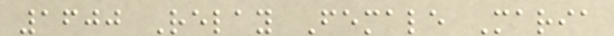1600 Relay Female Maria
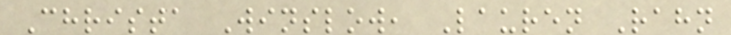Christa Winslow, Lauren Rahn
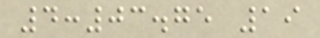4:03.75 19
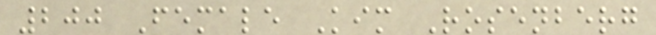200 Female Kim Rosenberg
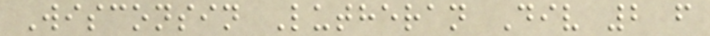Wisconsin Lutheran Div 2 f
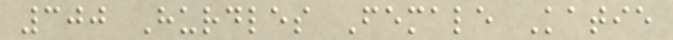300 Hurdles Female Katie
